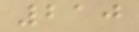210
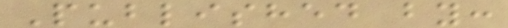Published by:
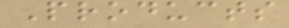Products
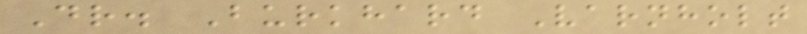Dr. Burkhard Varnholt
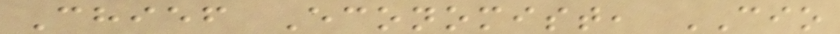Chief Economist, CIO
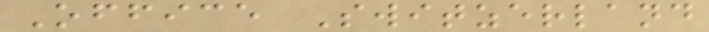Office Switzerland
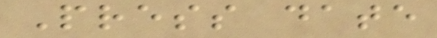Press date
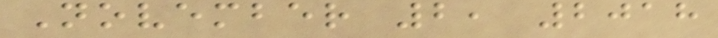November 2, 2018
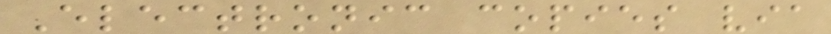Electronic copies via
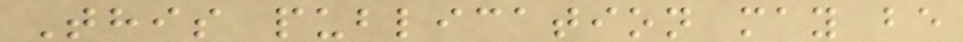This publication may be
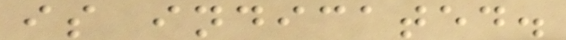is indicated.
